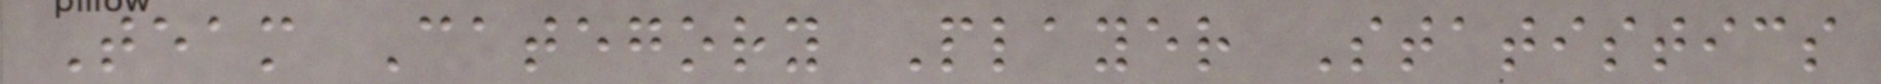Team Category Player Statistics
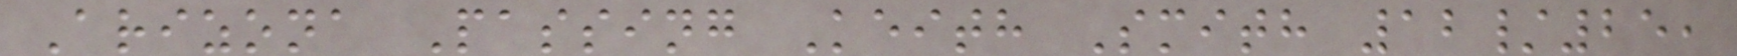Arizona Passing Keith Smith 12/25,
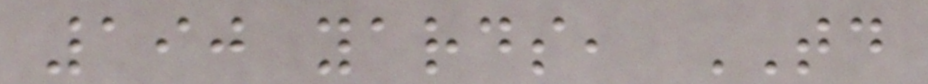190 yards, TD
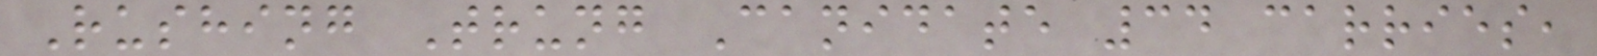Rushing Trung Canidate 34 carries,
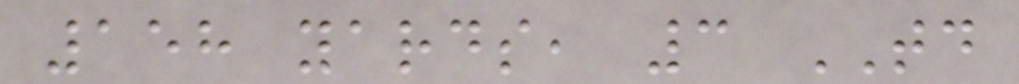158 yards, 3 TD
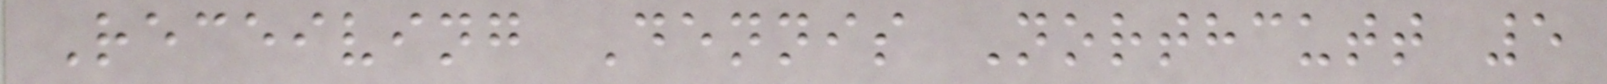Receiving Dennis Northcutt 5
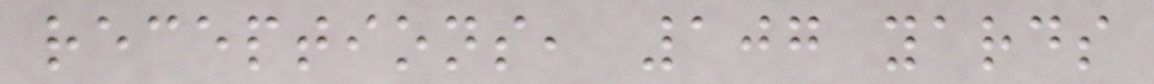receptions, 107 yards
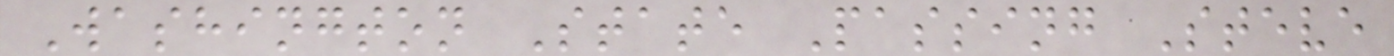Washington State Passing Steve
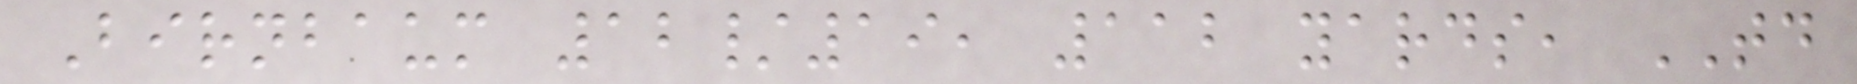Birnbaum 12/19, 112 yards, TD
